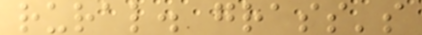rural. grass's
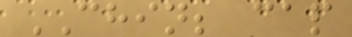CHIN; cap
